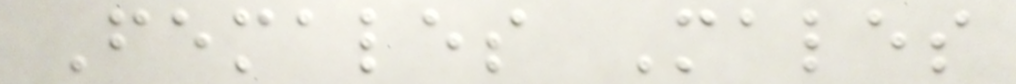Females Males
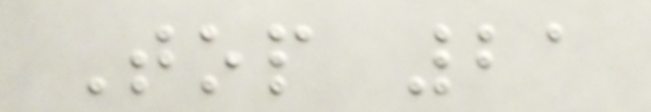Top 21
